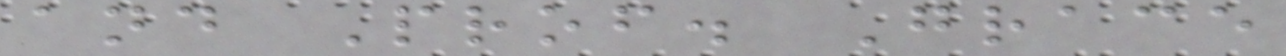and Prof. Grace
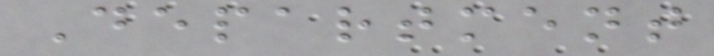Department
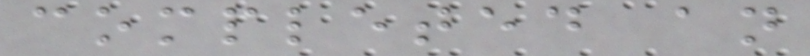completed an
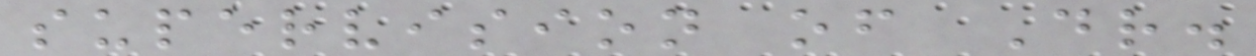supervision of Dr.
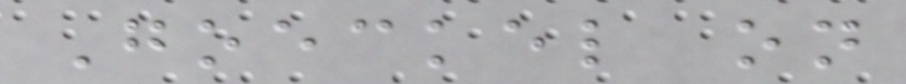Goeckel on
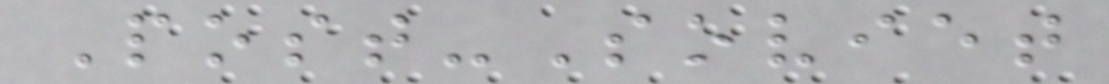Post-Soviet
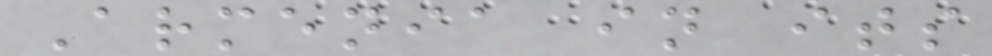Armenia in its
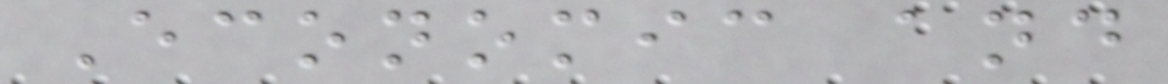Economic and
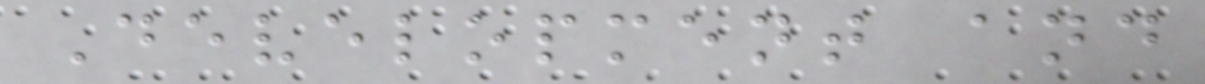Development and
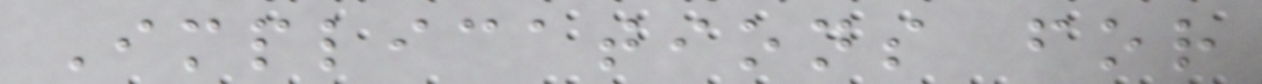Implications for
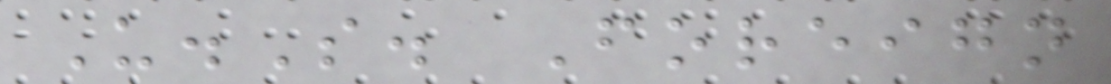U.S. Foreign
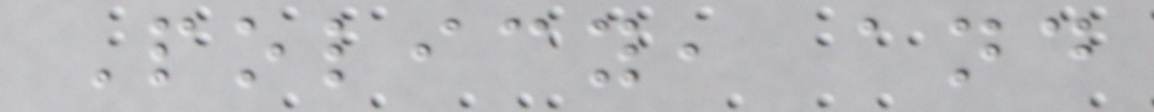Policy, and
